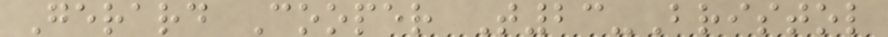Gerard Cooper T23-Bristol
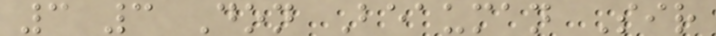3 3 Don Beauman Sir
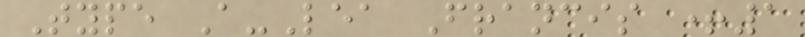Type A-Lea Francis +1
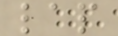lap
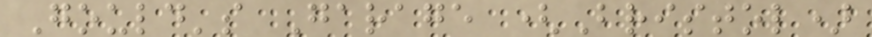Gould's Garage (Bristol)
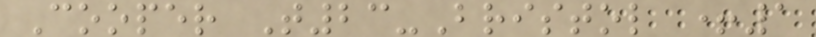Cooper T23-Bristol +1
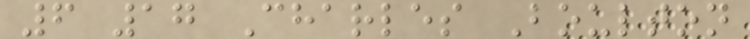6 17 Charles Boulton
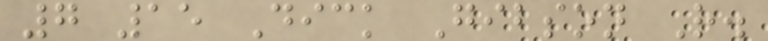7 15 Dick Gibson R.
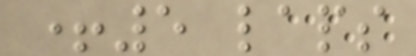+5 laps
